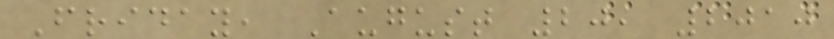Friday, August 20, 2010
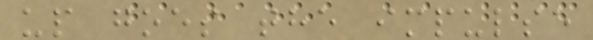up goes the impulse
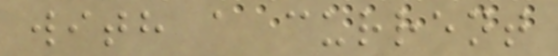with a current
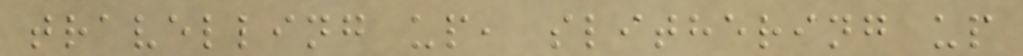travelling up, slithering up
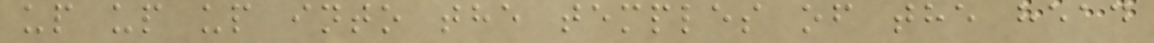up up up into the temples of the head
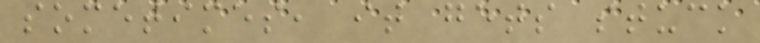sometimes, it gets stuck
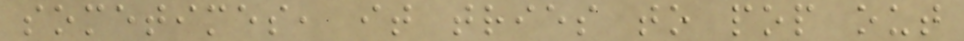sometimes, it tries to pop out
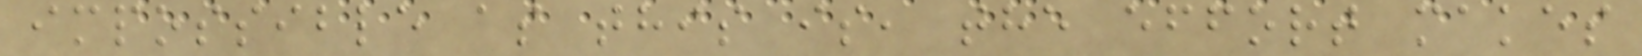impossible as this is, the effort makes
